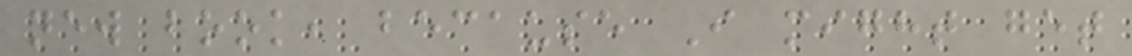new book, because I might get
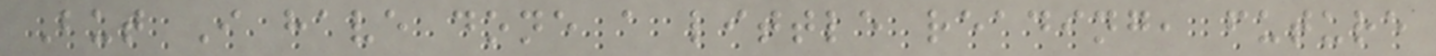But I have done a little reading, future
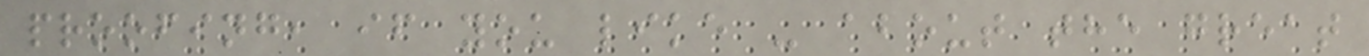proofing, if you like - about the great
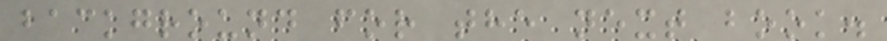background for the next book.
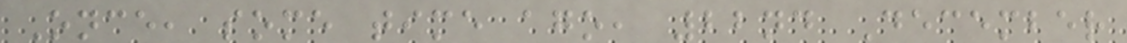Once, some time ago, 22nd December
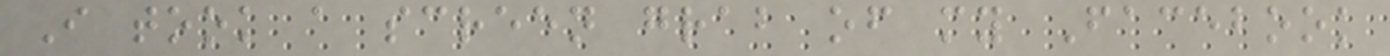I took a screen grab of my Facebook
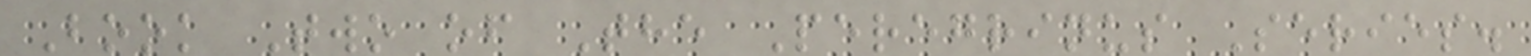Book Two of The Peregrinus Series.
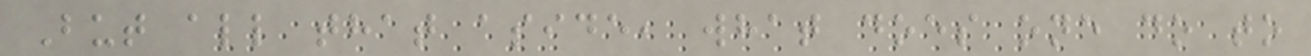But all that aside, what does one do to
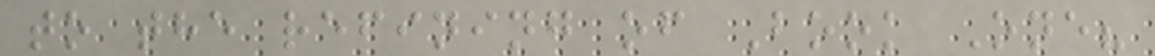to the refining of Book One?
